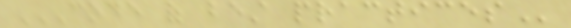CODE OF BEST PRACTICES
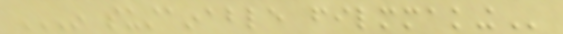IN SUSTAINABLE FILMMAKING
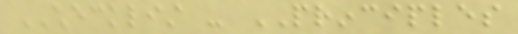CHECKLIST - PRINCIPLES
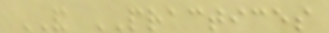AND PRACTICES
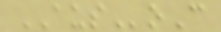AUSoC
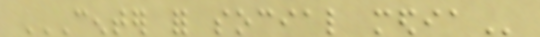CENTER FOR SOCIAL MEDIA
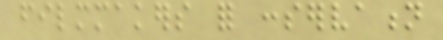filmmakers for conservation
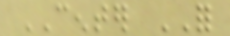CENTER FOR
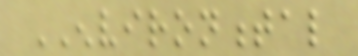ENVIRONMENTAL
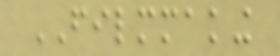FILMMAKING
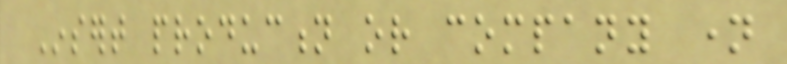Insert production or company name
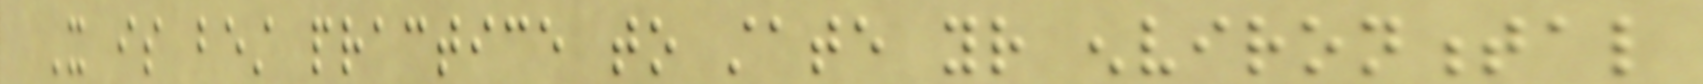It is best practice to state your environmental
